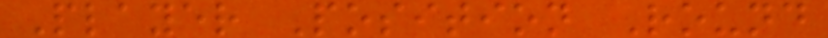Player Position Round
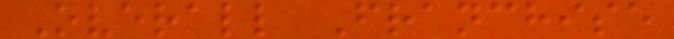Overall Franchise
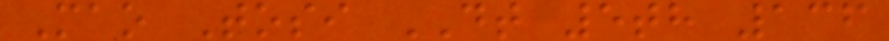Mao Tosi DT 5th 136
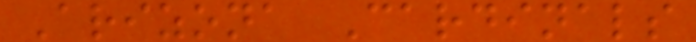Arizona Cardinals
